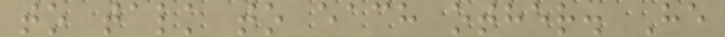to talk to each other. He
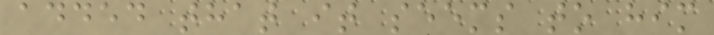added that it seems to him
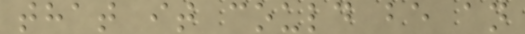that it could be an
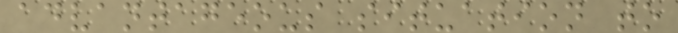advantageous situation to
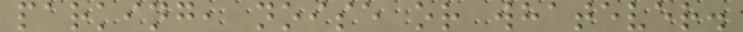parking, noise or whatever.
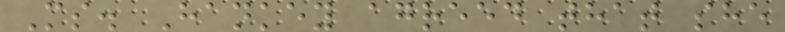Ms. Hankey agreed that she
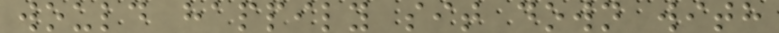would happily sit down with
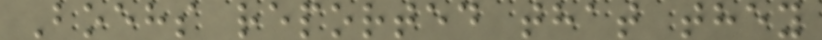Boehs reported that they
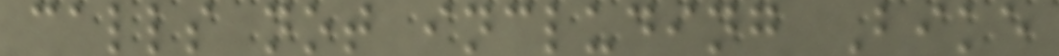calls not including Bike
